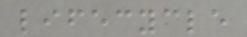lifecycle
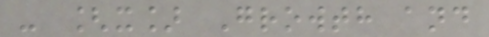- [x] Growth and
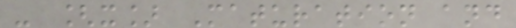- [x] Maturation and
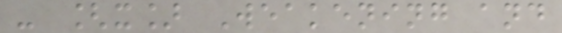- [x] Weakening and
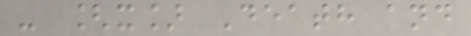- [x] Death and
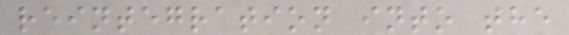reintegration into the
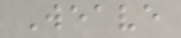Weave
